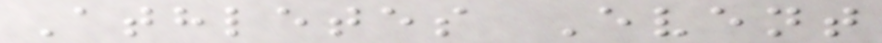Athletes Event
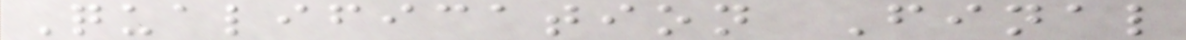Qualification Final
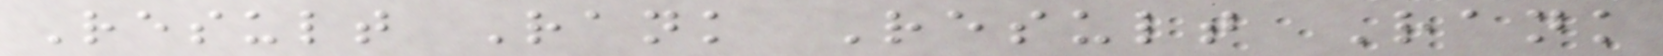Result Rank Result Rank
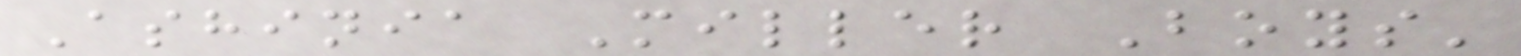Ashinia Miller Boys'
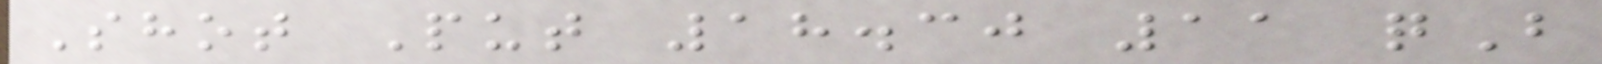Shot Put 18.30 11 qB
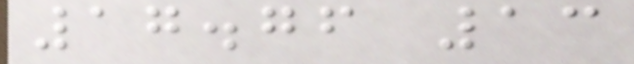17.76 13
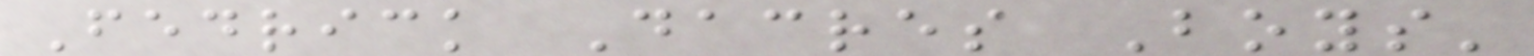Fedrick Dacres Boys'
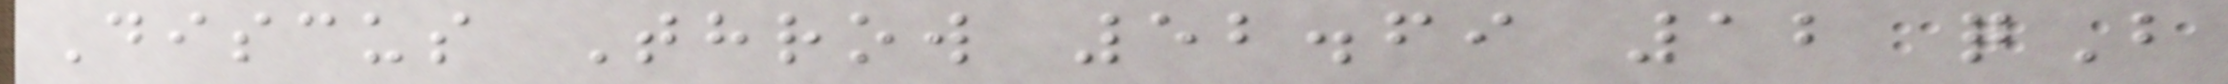Discus Throw 52.69 12 qB
